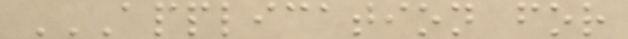APPLICATION FOR
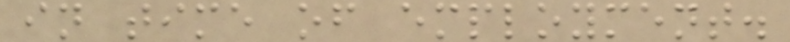in time of employment.
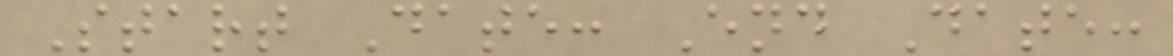Start Date: End Date:
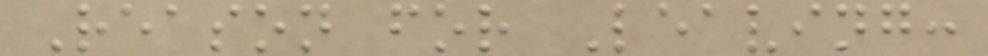Reason for Leaving:
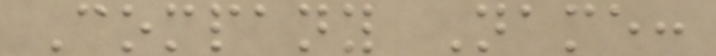Company Name:
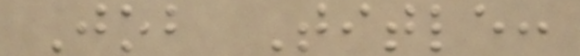Job Title:
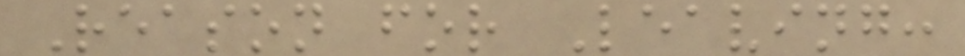Reason for Leaving:
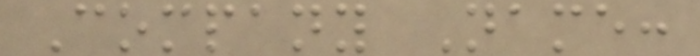Company Name:
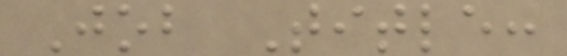Job Title:
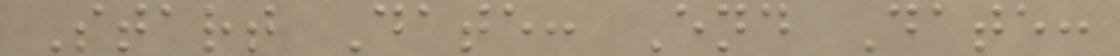Start Date: End Date:
